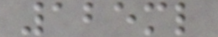125ml
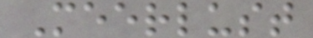Meerlust
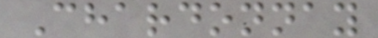Chardonnay
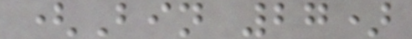(Bin 27)
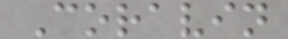Coravin
